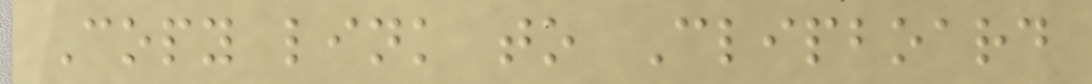Copy link to Clipboard
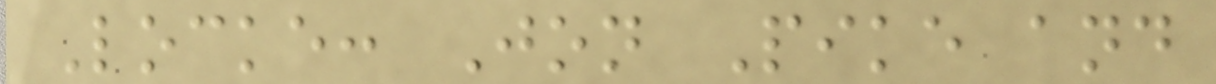Locke: Jon Pike and
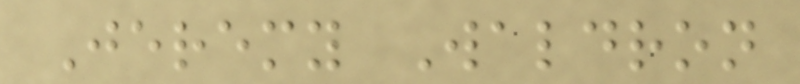Jeremy Waldron
